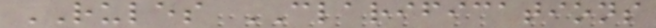RULES CLARIFICATIONS
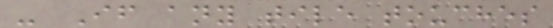- If any tile touches
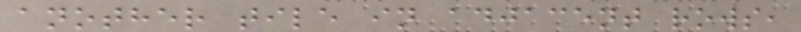another tile in adjacent rows,
